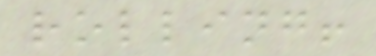rolling!
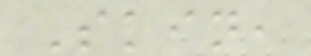Skin,
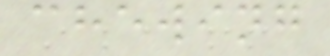chewing
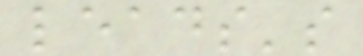leads's
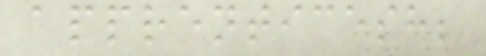apprenticesh;
